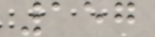157
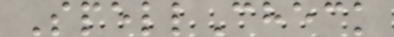SpellCheck
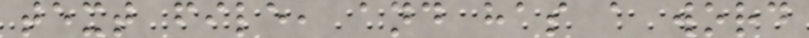text file, and has a word
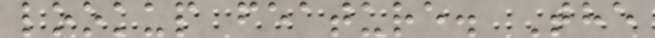lookup feature. The
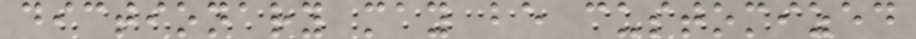dictionary may be customized
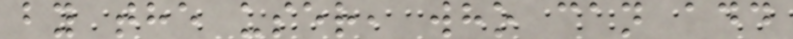by the user, who can add
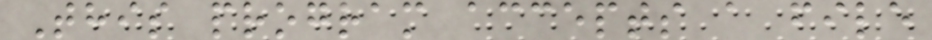This program accepts a file
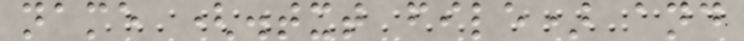name (.txt file) and
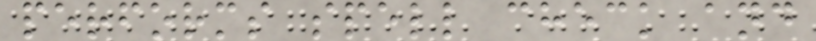performs spell check and
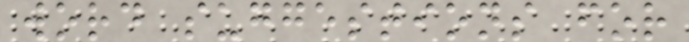word suggestions for
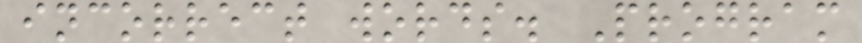incorrect words. Program
